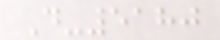D-5180
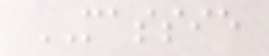MASSIE
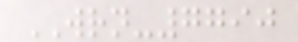WRN-7790
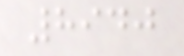8940
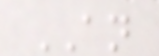AN
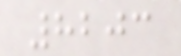8203
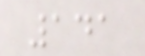141
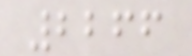2266
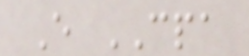E CPA
